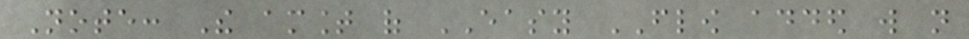Note: The amount of EASY FLOW added will not
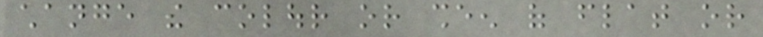change the colour or sheen of flat or
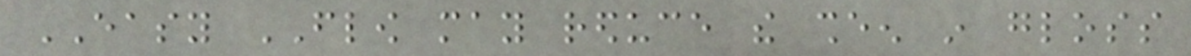EASY FLOW may reduce the sheen in gloss
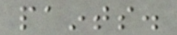paints.
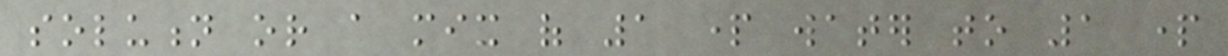solution or a mix of 1 part water to 1 part
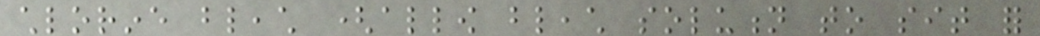chlorine bleach (allow bleach solution to sit for
